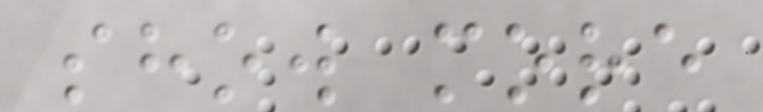show more
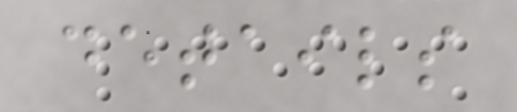details
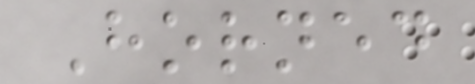Horned
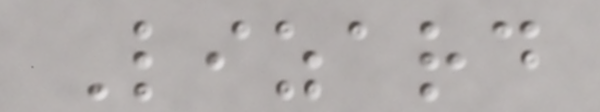Lizard
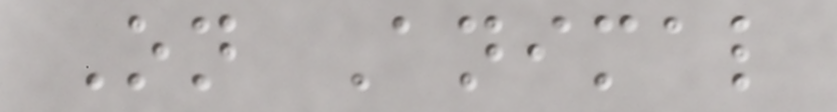On Animal
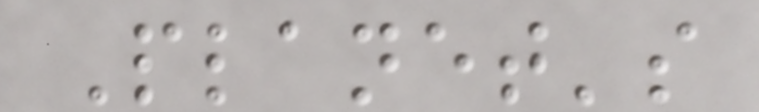Planet's
